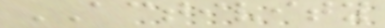ACTIVITY
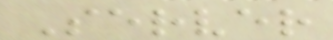Server
